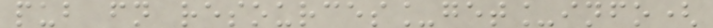pub fn resources_get_info(
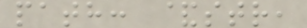path: &str,
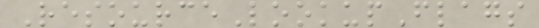ResourceLookupFlags
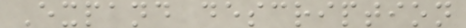Expand description
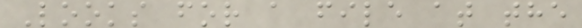Looks for a file at the
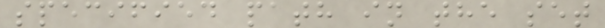specified path in the set
